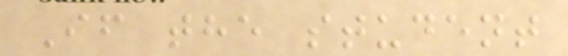If the student
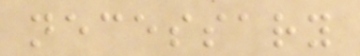necessary
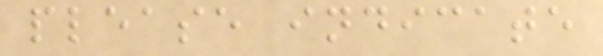please indicate
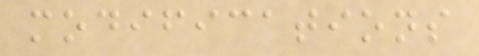modifications
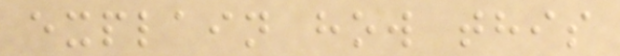explain how this
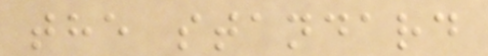the standard
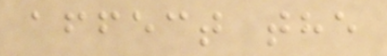affect the
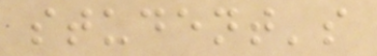student's
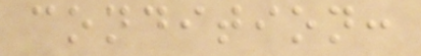condition:
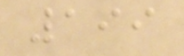199
